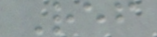Ref
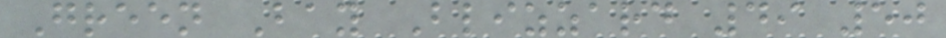Green Bay Blizzard 49 50
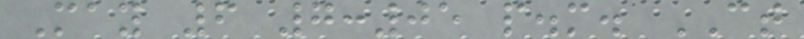May 6 7:05 p.m. CT
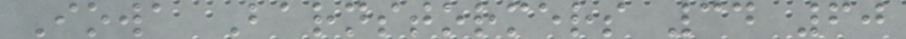Iowa Barnstormers 34 60
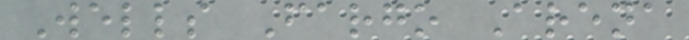Wells Fargo Arena
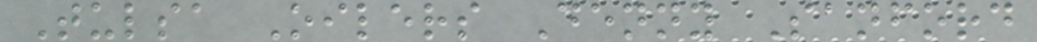Tulsa Oilers Denny Sanford
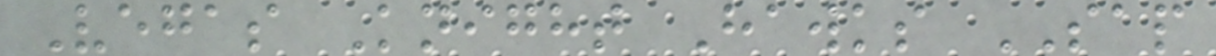Vegas Knight Hawks SAP
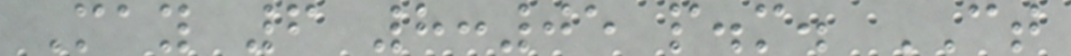May 6 8:05 p.m. CT
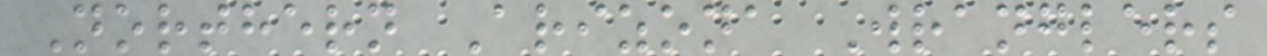Northern Arizona Wranglers
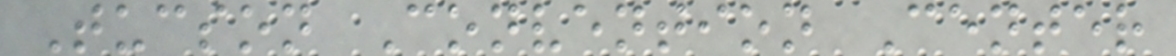Tucson Convention Center
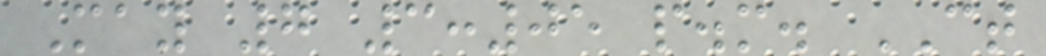May 7 3:05 p.m. CT
